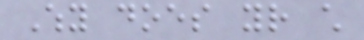Why does your child
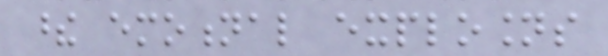these emotional explosions
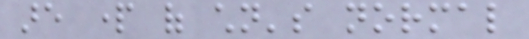are part of children's normal
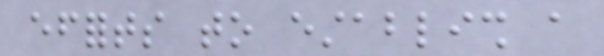efforts to establish a
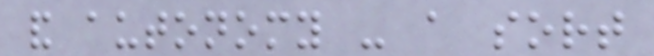and autonomy - a sort
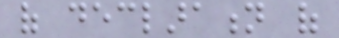of declaration of
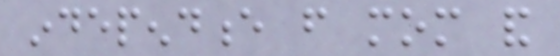independence from mom and
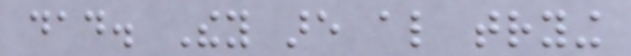dad. They are also trying
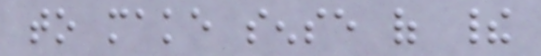to make sense of their
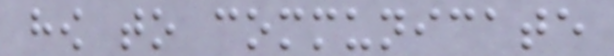how to communicate
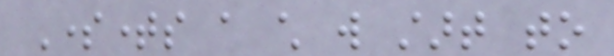Sometimes a child will start to
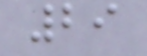29
